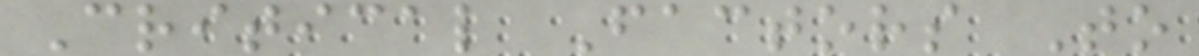Critical Factors To
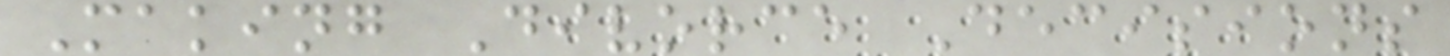Making Divorce Decisions
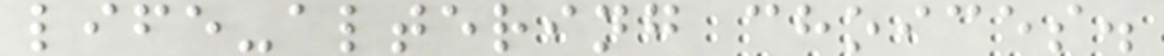life-altering choices.
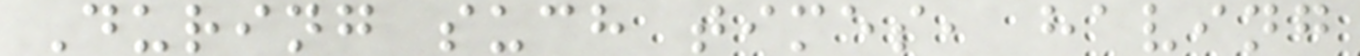During such times, having
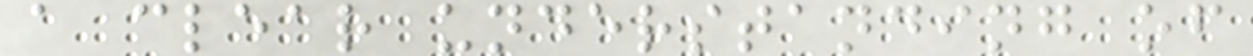a clear understanding of
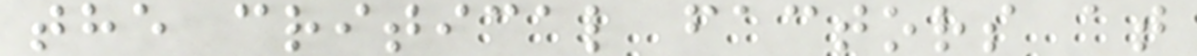the critical factors at
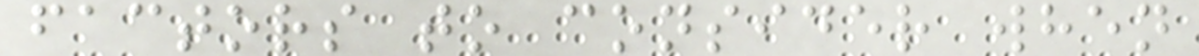factors to consider when
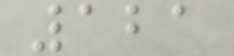121
